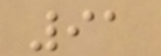91
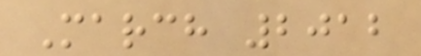March 2012
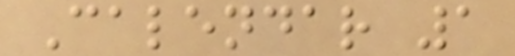Calendar 1
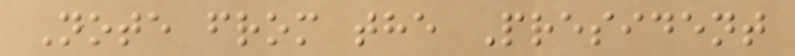Note from the President
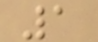1
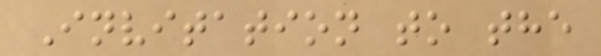Invitation to the
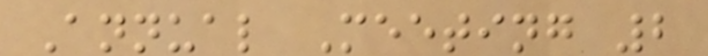Annual Meeting 2
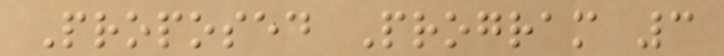Proposed Program 3
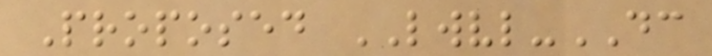Proposed LWVL-DC
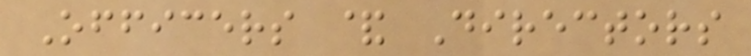Officers & Directors
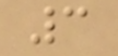3
